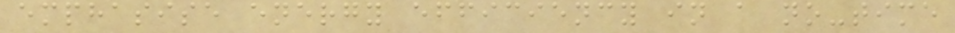emphasise energy efficiency in a no-time
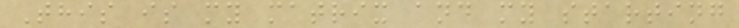This is my matrix and my starting
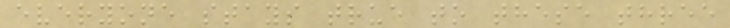everyone stays true to these three
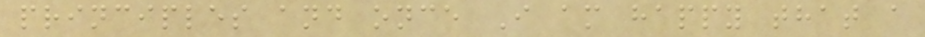principles and once I am happy that a
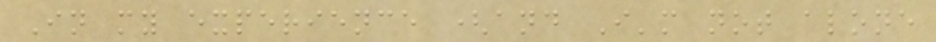In my experience (and I'm not alone
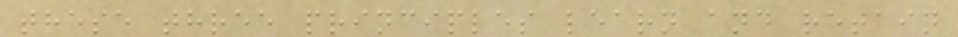these three principles learn and retain
